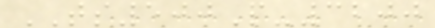TS500P-3200
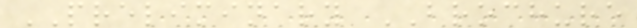PRELIMINARY BROCHURE
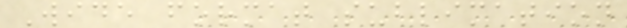Wide format sublimation
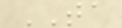TA
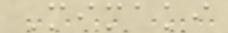Mimaki
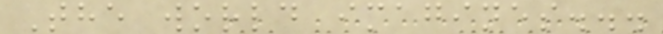The world imagines...
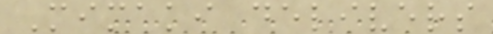Mimaki delivers
